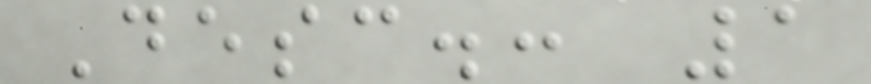Desc.: 1
